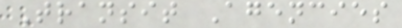Transit Agencies
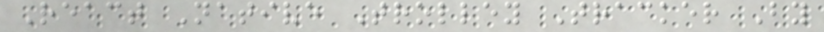React Native Trolley Tracker By
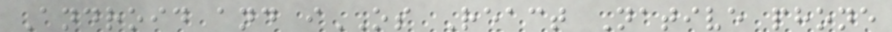Android and iOS React Native phone
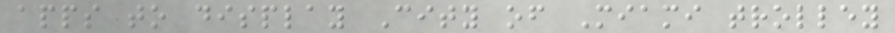apps to display City of Miami trolley
